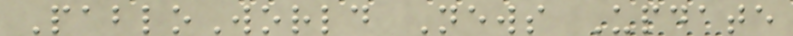PabloWorld News Update
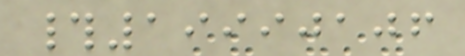#19990106
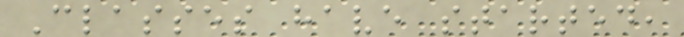Classes have started,
